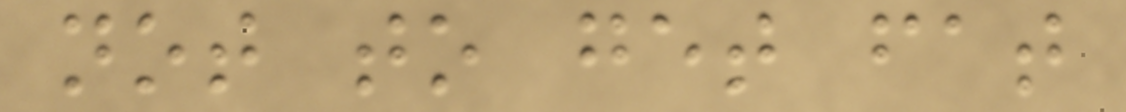not to get fat
